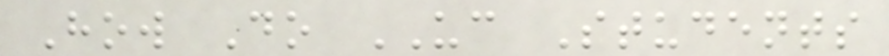How Do UC Students
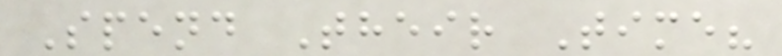Spend Their Time?
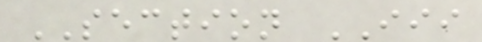SECTION III
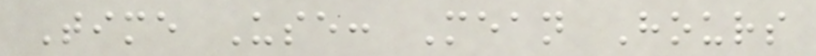Time Use: Mean Hours
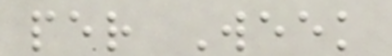per Week
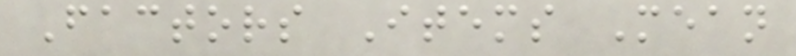Factors Items Mean
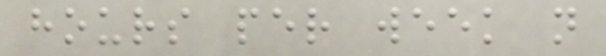hours per week n
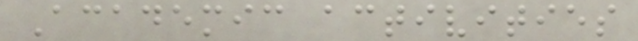Academic activities
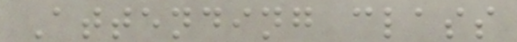Attending class
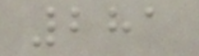281
